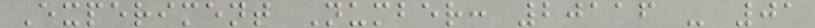Experiment Number: 20116 - 01
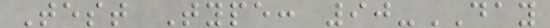Test Type: 90-DAY
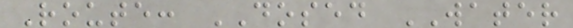Route: DOSED WATER
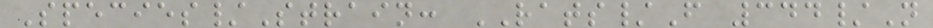Species/Strain: RATS/F 344/N
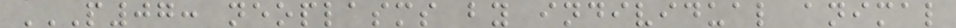P07: NEOPLASMS BY INDIVIDUAL ANIMAL
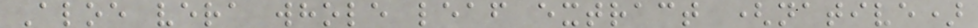Aloe vera whole leaf extract (native)
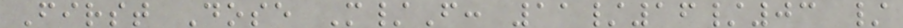First Dose M/F: 11/16/03 /
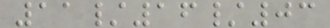11/16/03
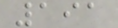191
